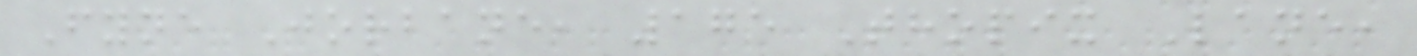Fyne Jorbane, 175 Thopix Lane,
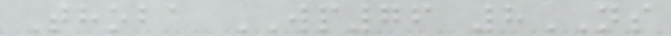Thoba WP76 8NS
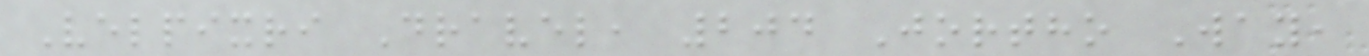Velpixri Dravel, 204 Jortho Way,
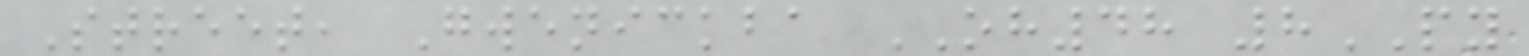Street, Gwenickba OH48 8PY
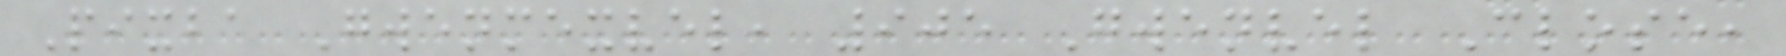Pixba Gwenmexvel, 905 Gwenvel Close,
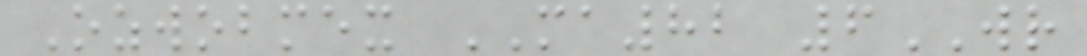Ozwobmex MA82 6WR
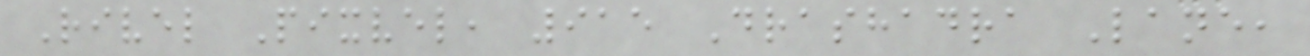Rivel Pixvel, 915 Drashadra Lane,
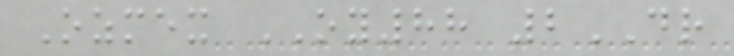Ozmex OY88 2DR
